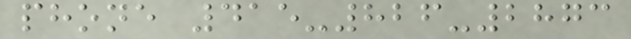phone 415-826-2873
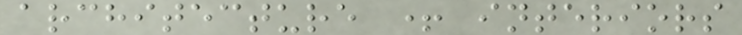architecture + interiors
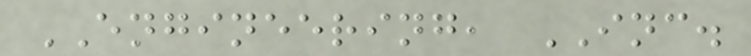ENGINEERING, INC.
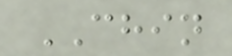CHIN
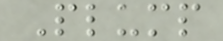Plump
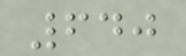640
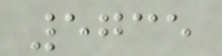5735
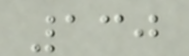130
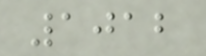1012
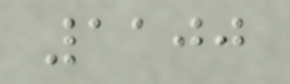1100
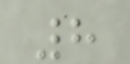8
